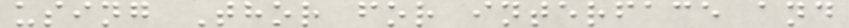using Thor for interface and
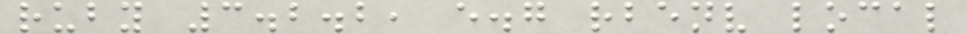ruby 3.2.2, e.g rbenv local
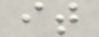it
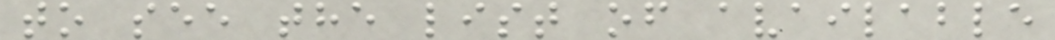to see the list of available
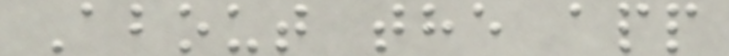About the app
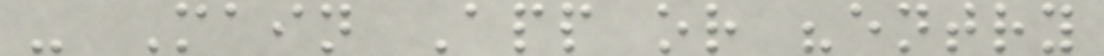- Main App or "entry
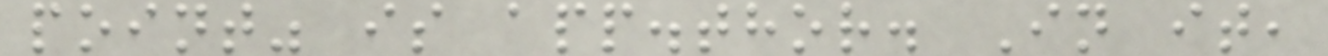point" is app.thor. In it,
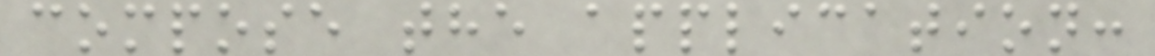compose the application:
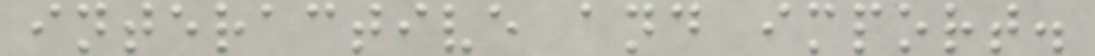interactive and import.
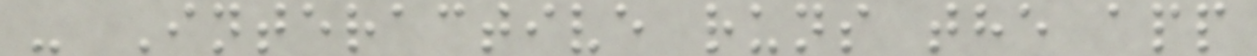- Interactive runs the app
